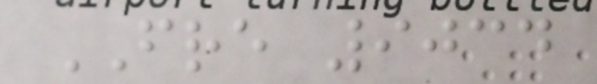FRE 9034
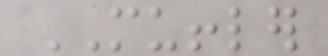MUFFLER
